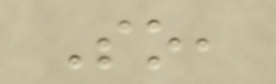So,
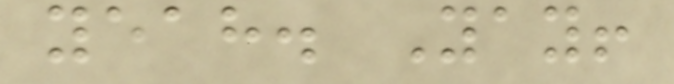yeah. Yay!
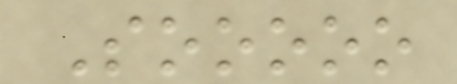Sooooo
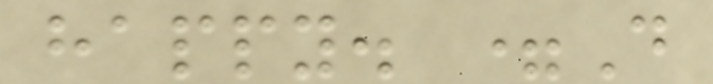happy. =D
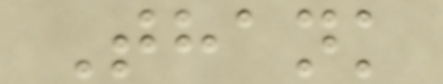Thank
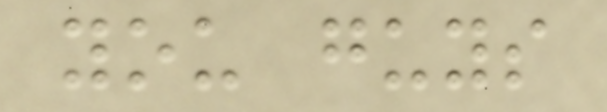you guys
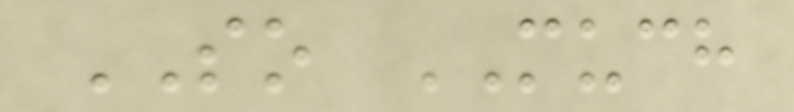SO MUCH
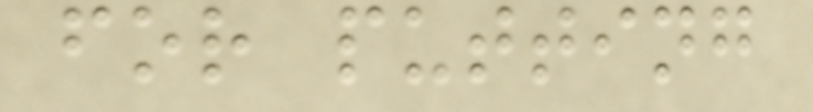for putting
